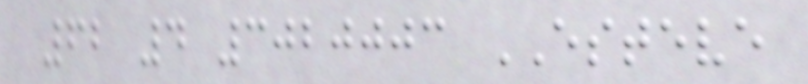62 4 3020003 ESTEVE
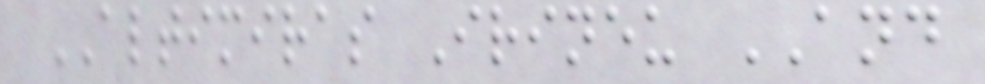ALTIMIRAS Irineu AND
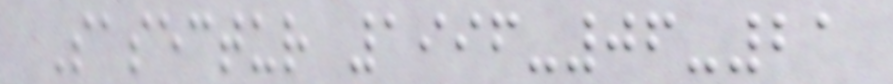Sasectur 1996-06-21
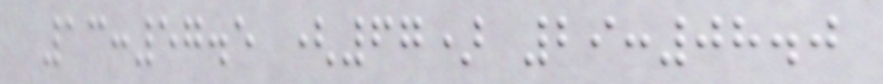13:57.5 (67) 29:08.0
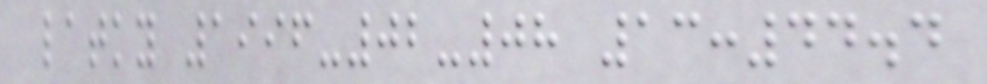latky 1996-02-08 13:44.4
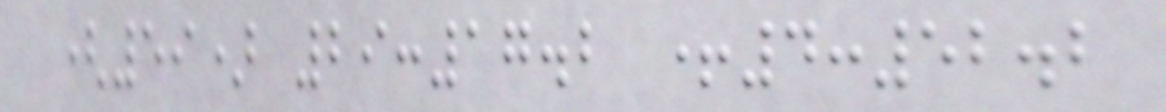(59) 29:17.2 +4:52.2
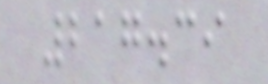217.39
